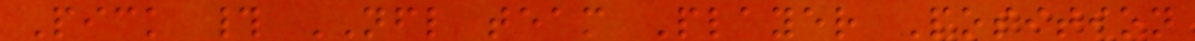Pick # NFL team Player Position
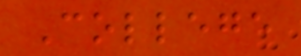College
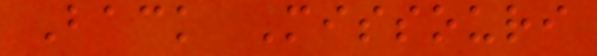Back Missouri
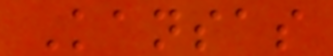Kansas
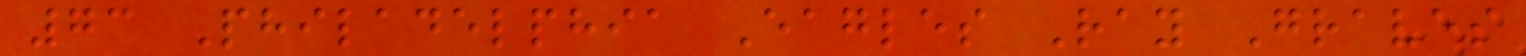73 Philadelphia Eagles Ray Graves
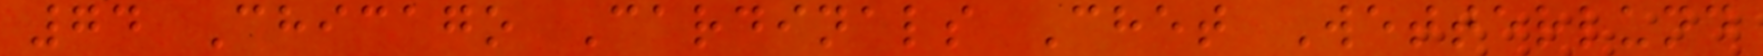74 Chicago Cardinals Chet Wetterlund
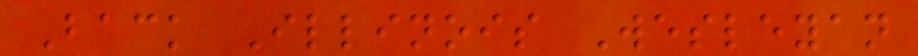Back Illinois Wesleyan
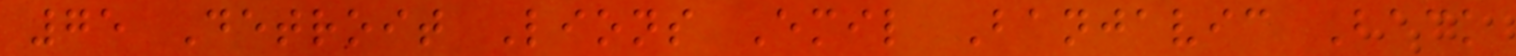75 Detroit Lions Emil Banjavic Back
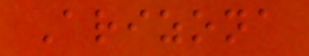Arizona
